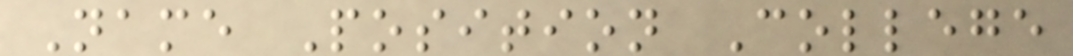Name Position College
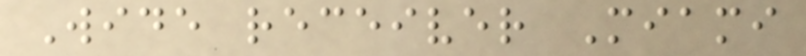Wide receiver Miami
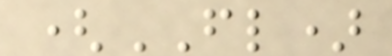(FL)
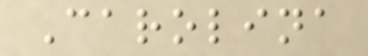Carolina
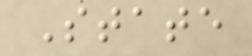State
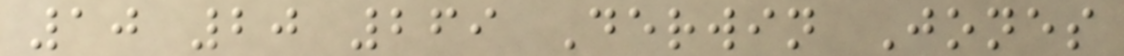10 20 269 Derwin Jones
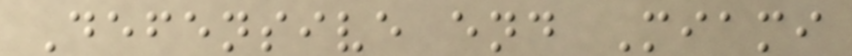Defensive end Miami
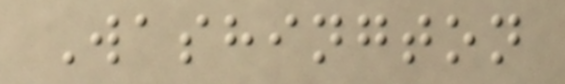Washington
